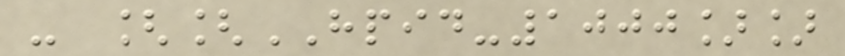- [[HPID-1000]]
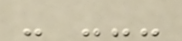- ---
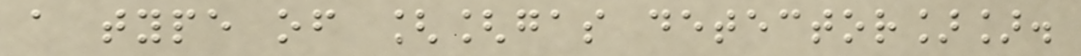a type of [[gas detector]].
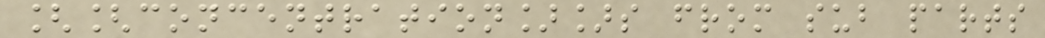[[concentration]]s from sub parts
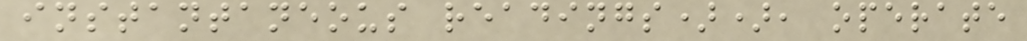instantaneous readings)), operate
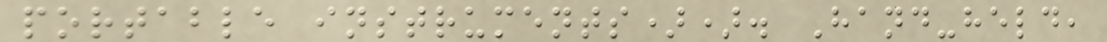portable instruments)). Hand-held,
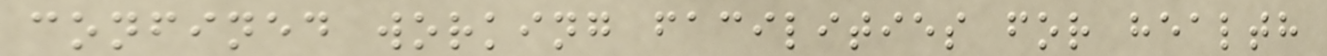confined working facilities for health
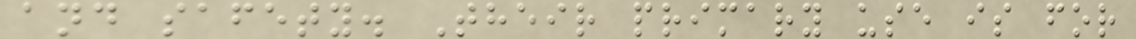and safety. Their primary use is for
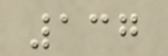137
